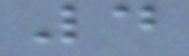4
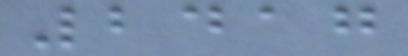2417
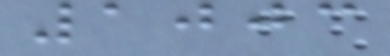1003
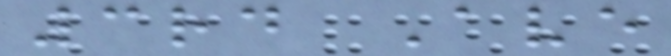3rd Ave
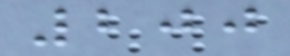200
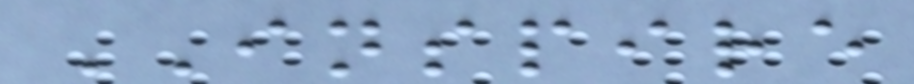INSPIRE
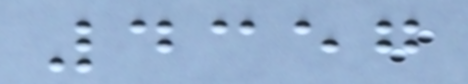4357
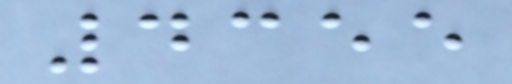4355
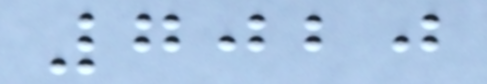7020
